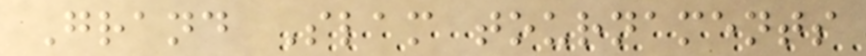Grand Slam tournaments
